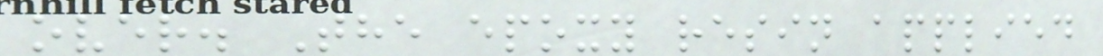over. The epoxy resin applied
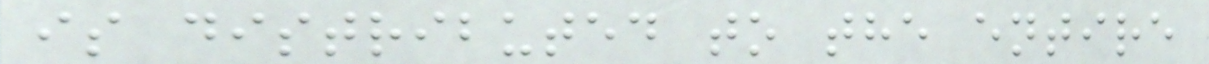is distributed to the entire
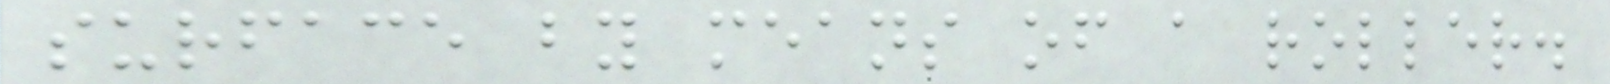surface by means of a roller.
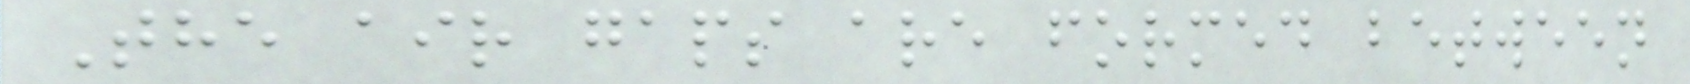The air gaps are formed between
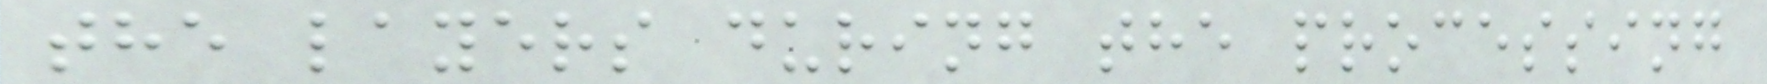the layers during the processing
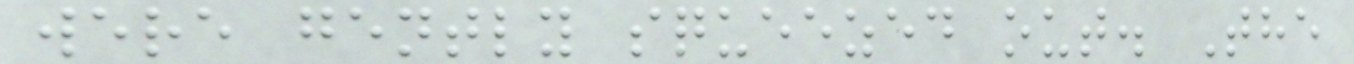were gently squeezed out. The
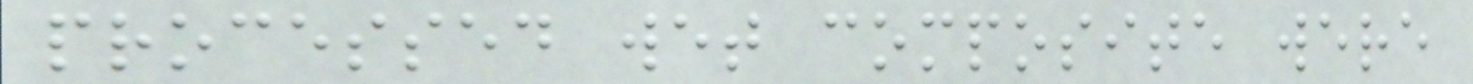processed wet composite were
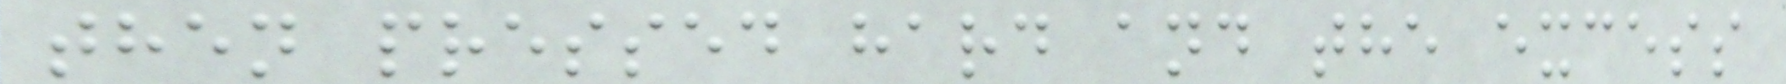then pressed hard and the excess
